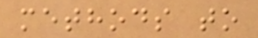methods to
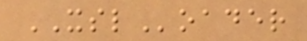XSLoader
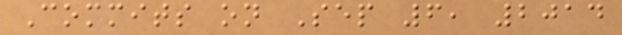Commits on Sep 6, 2014
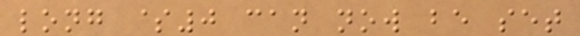long $0 can now be set
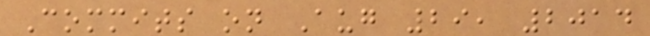Commits on Aug 29, 2014
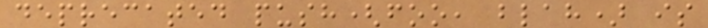deprecated push(foo, blah) is
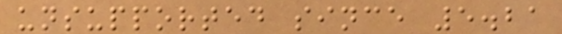unsupported since 5.21
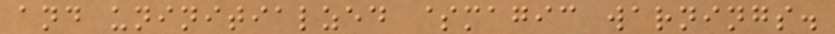and uninitialzed $magic warnings.
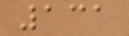131
